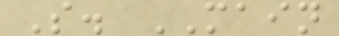S. MAIN
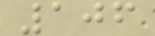106
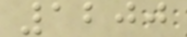1200
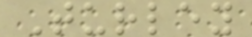Turley
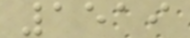1519
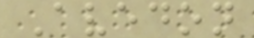Avedon
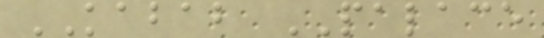KABAB PALACE
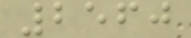2560
